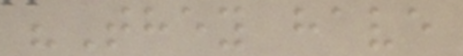"They have
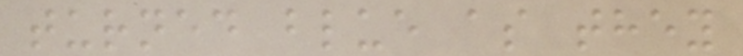turned blue as they
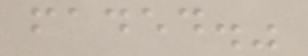faded."
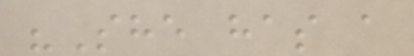"She has a
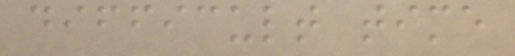difficult time
